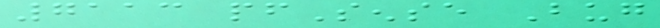7113 pfSense Bug
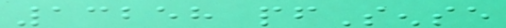13258 pfSense
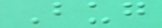Bug
